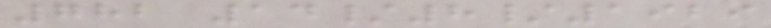782 14/8/1929
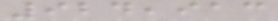924,913
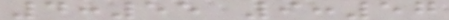4:55 9:57
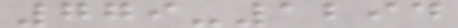779-1294
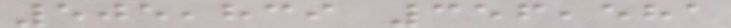505,839 356,581
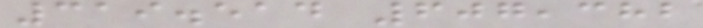319.514 607,382
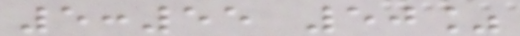5:55 50%
